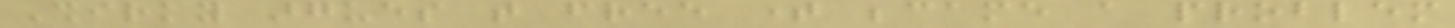Shirky argues that free time became a problem
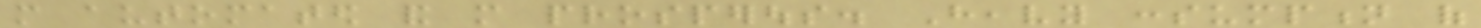more automated and more prosperous. Heavy consumption of
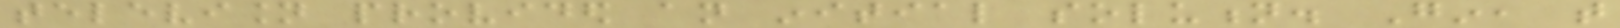television provided an initial solution. Gin, that
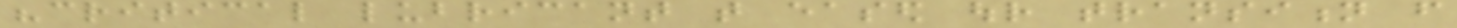"critical lubricant that eased our transition from
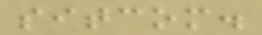sitcom.
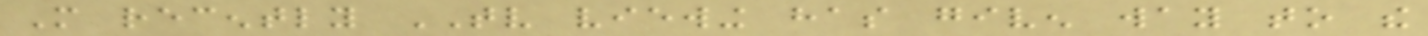More recently TV viewing has given way to the
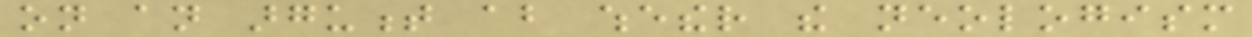on an argument about whether the neologism
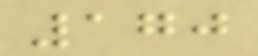170
